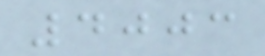4003
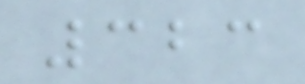323
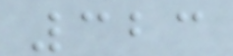323
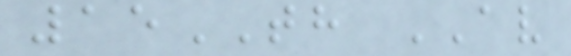15TH AV
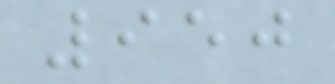950
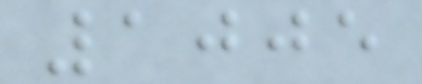1005
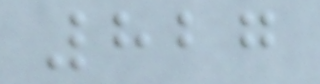827
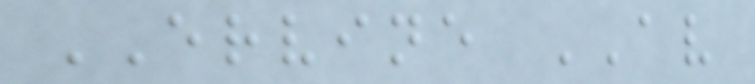ERVINE AV
